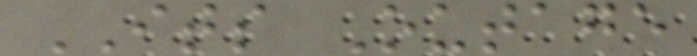ITS Outage
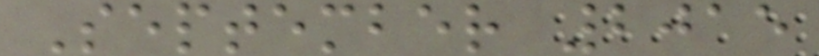September 2015
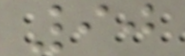90
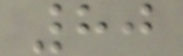80
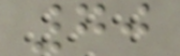70
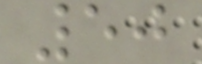50
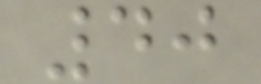40
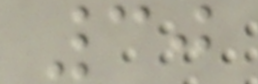30
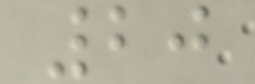20
